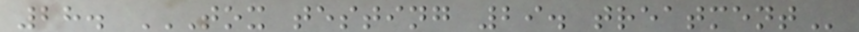28. TOX TESTING 29. TREATMENT
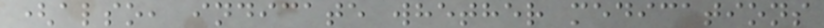(also, indicate whether medications
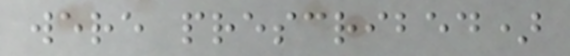were prescribed)
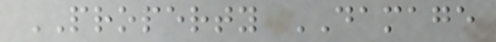PROPERTY DAMAGE
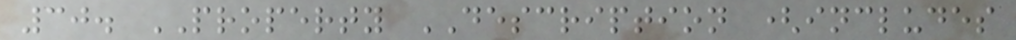30. PROPERTY DESCRIPTION (includes
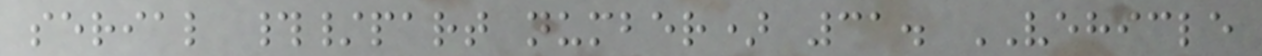serial #/part number) 31. VEHICLE
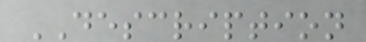DESCRIPTION
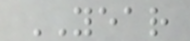YEAR
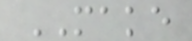MAKE
